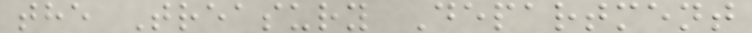the Treasury Department
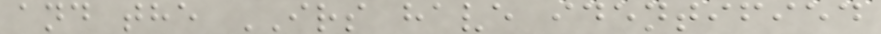and the IRS have identified
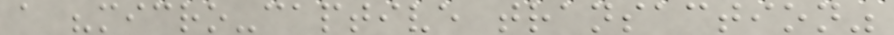a "micro-captive transaction"
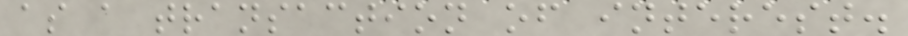as a transaction of interest.
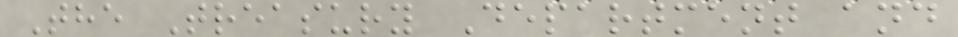The Treasury Department and
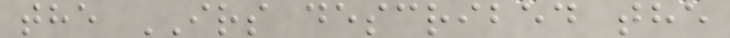the IRS described the
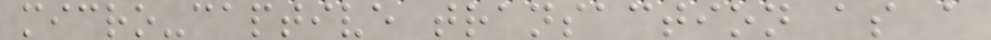micro-captive transaction as a
